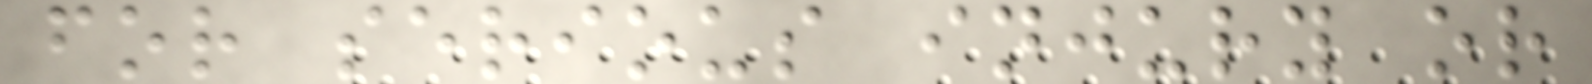for serious injury or
